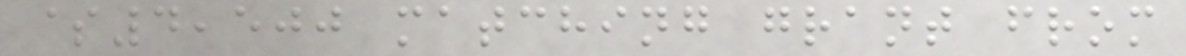$4,500 matching grant from
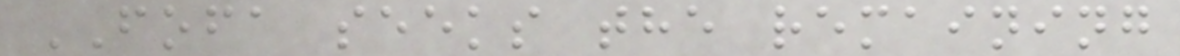FOFA seeks the remaining
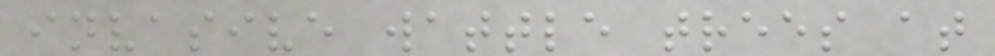invasive wattle trees at
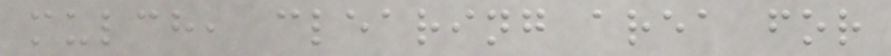mulch, clearing area for
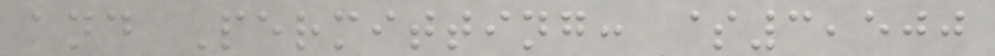and Permitting: $3,500
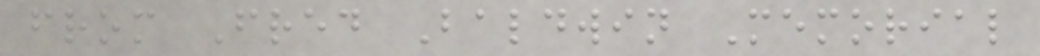from Fred Baldwin Memorial
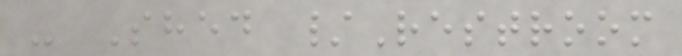- Shed /Restroom
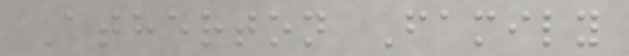Atherton Family
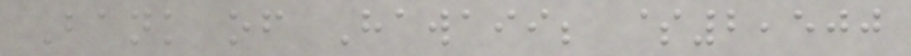Bank of Hawaii; $2,500
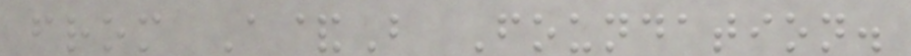from A&B Foundation.
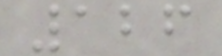126
